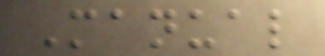Manual
